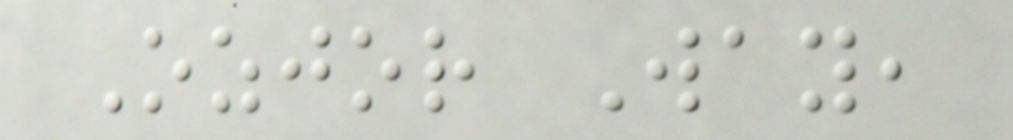Ozjor Way,
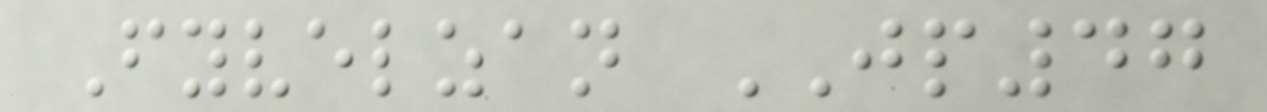Fyvelzan JP47
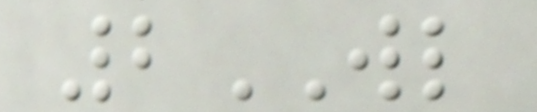2WL
